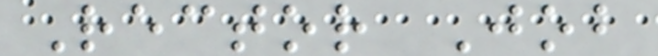Rector Job
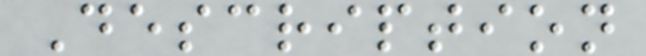Description
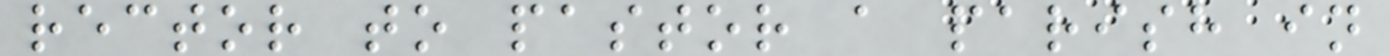rector to pastor a parish in
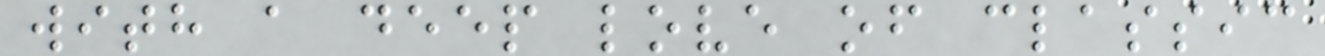with a deep love of classic
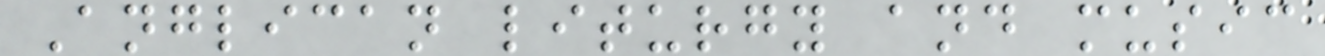Anglican liturgy and music
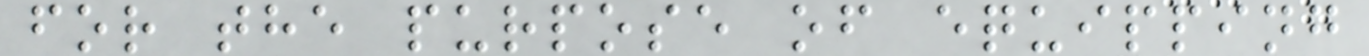for the purpose of equipping
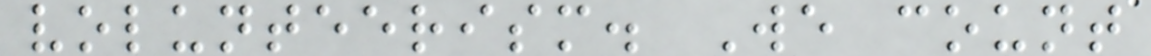volunteerism. We count
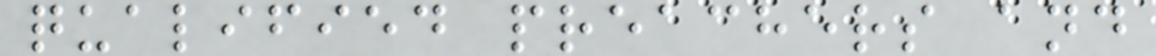qualified preachers and
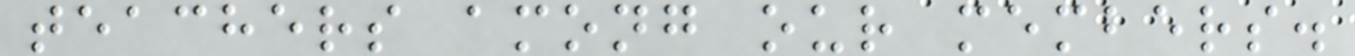teachers among our members.
